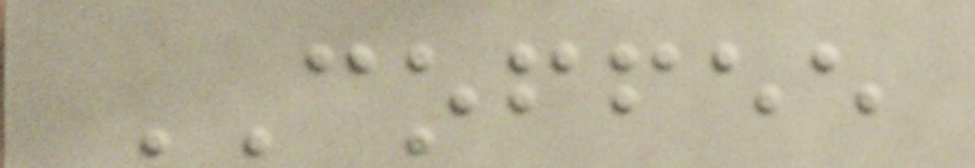COFFEE
